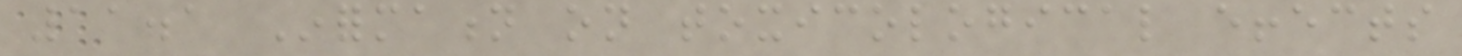11.1 Information on toxicological effects
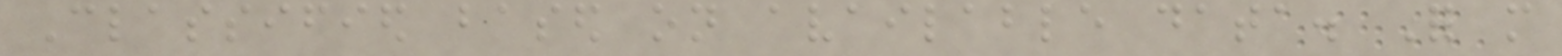Classified based on available data. For more
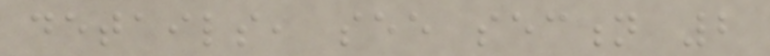details, see section 2
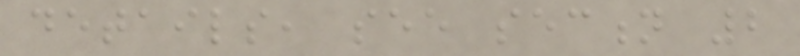details, see section 2
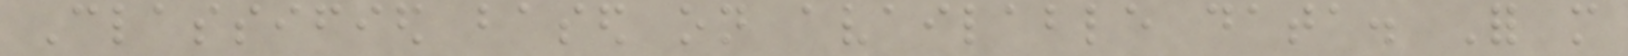Classified based on available data. For more
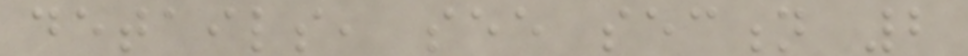details, see section 2
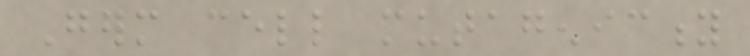Germ cell mutagenicity
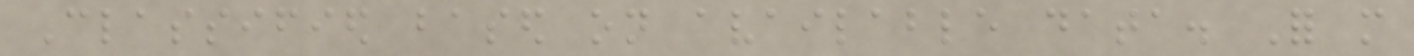Classified based on available data. For more
